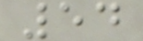54
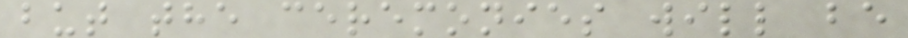but the ceremonies will be
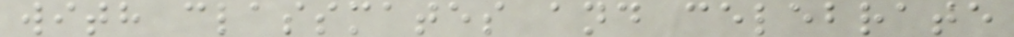with classmates and celebrate
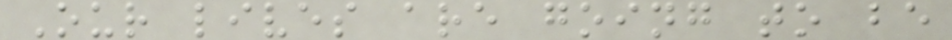Our lives are going to be
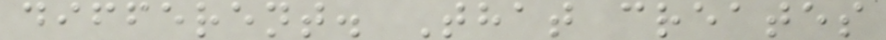different. That creates
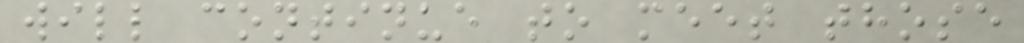will continue to meet those
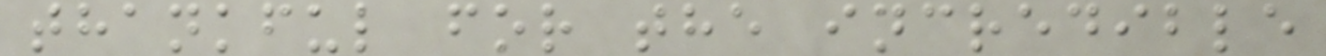thankful for the incredible
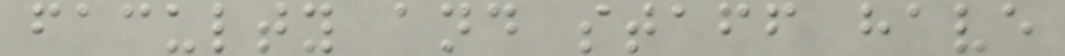faculty and staff have
